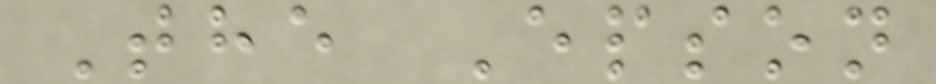The Epson
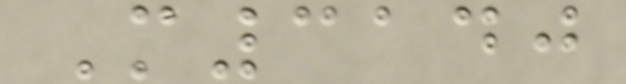M3140
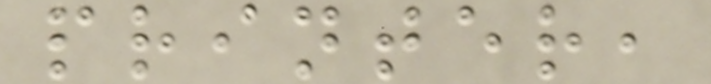printer,
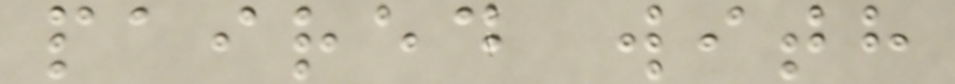paired with
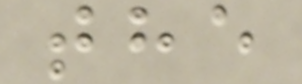the
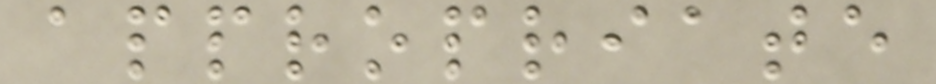appropriate
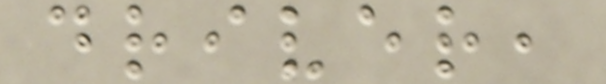driver,
